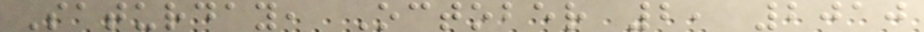Saturday, October 2, 2010
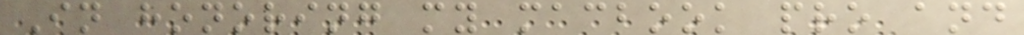In honoring my macbook pro and
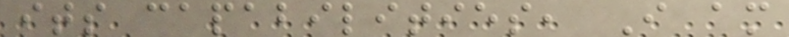its capabilities, I am
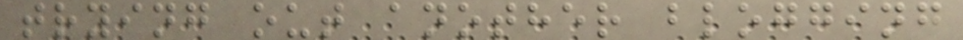trying out another blogging
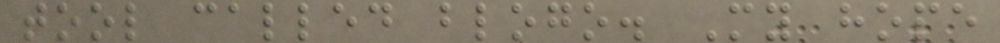tool called blogo. My hope
